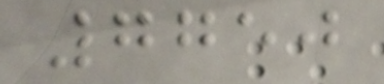7750
